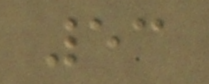53
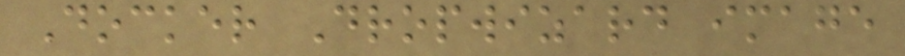Docker Dropwizard image
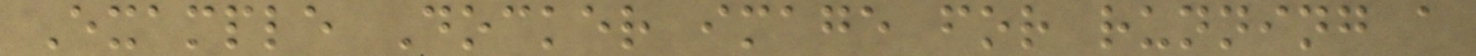Example Docker image for running a
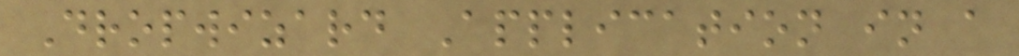Dropwizard Application in a
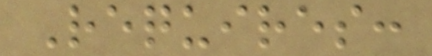Requires:
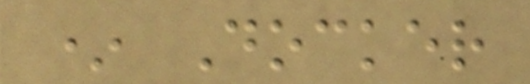* Docker
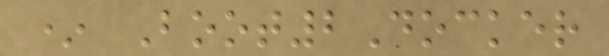* Boot2Docker
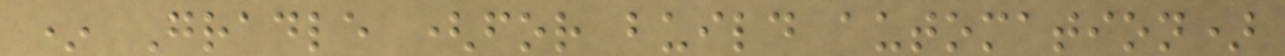* Gradle (for build automation)
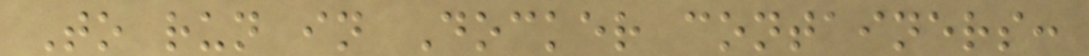To run in Docker containers:
